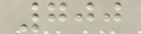700
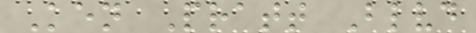Ken Pratt Blvd
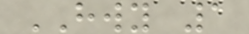HWY 1
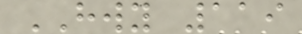HWY 119
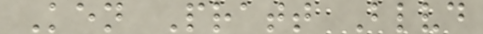Ken Pratt Blvd
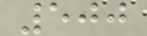500
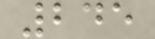245
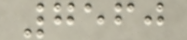7560
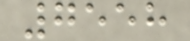7558
